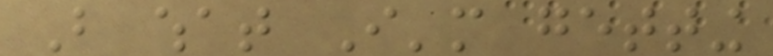But what I'm getting
